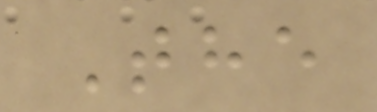The
